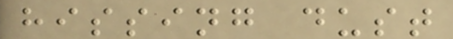hissing dust
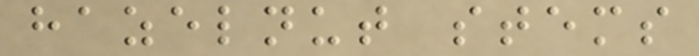hazelnut stems
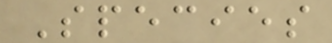Species
